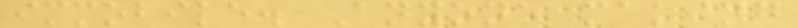immobile. Anyone making
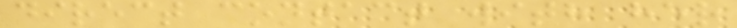direct contact with her
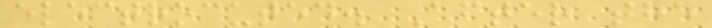electrocuted. After the
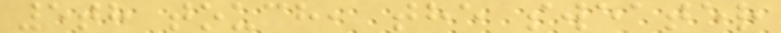5th touch, the sweater
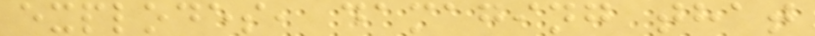explodes, damaging that
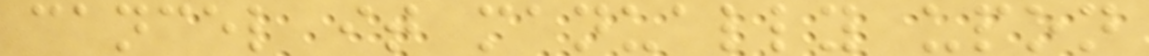cancel it manually upon
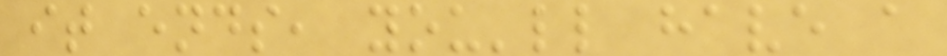it ends, you'll have a
